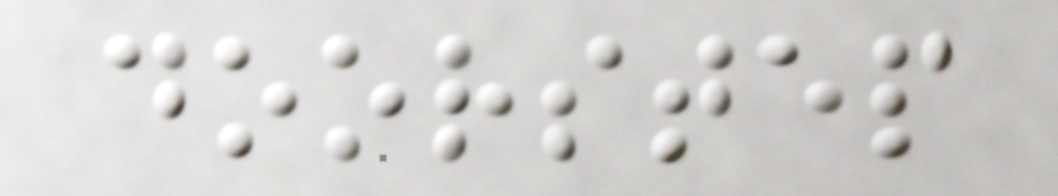doorstep
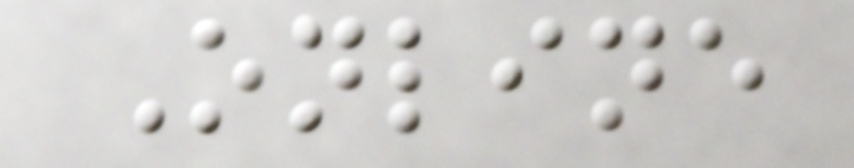Online
